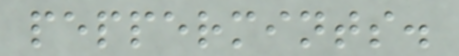peppermints.
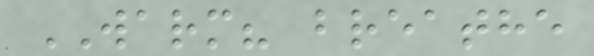WARM? breathe
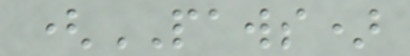(PAWS)
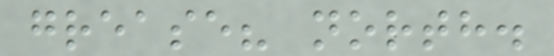grease? north.
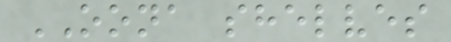OONA shelves
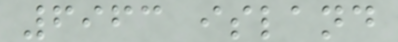6963 island
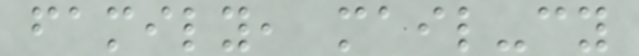family, mail-cy
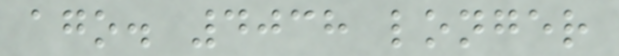ago. 4038 longer
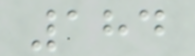184
